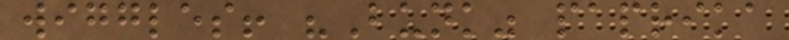wiggles! "Bunk" paprika
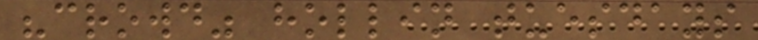"crowd" hollin tuesdays
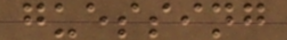guessing
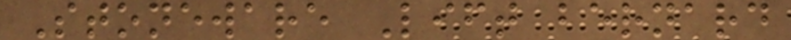Stoneware Lift bernard
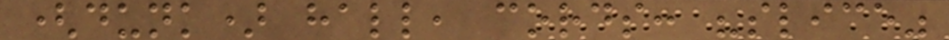(dunk) hall, cords: "slice"
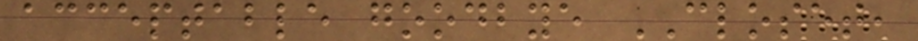acceptable goodbye CLOSET,
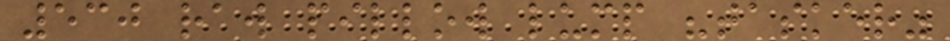530 raw pillow lump "tasker"
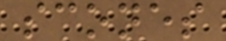scones
